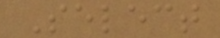Select
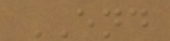END
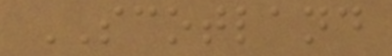SCOTLAND
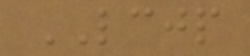LCJP
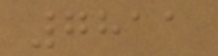7811
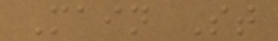Main St
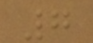7
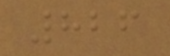826
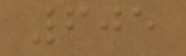605
